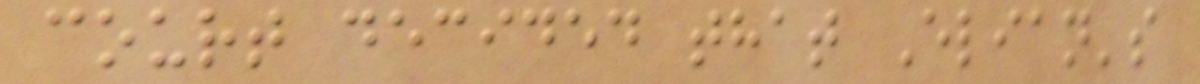court decided that Elian's
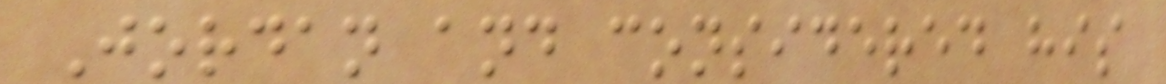Jordan and considered his
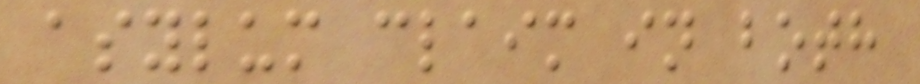asylum claim in both
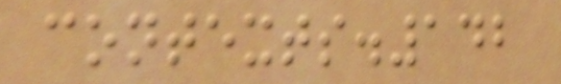contexts.142
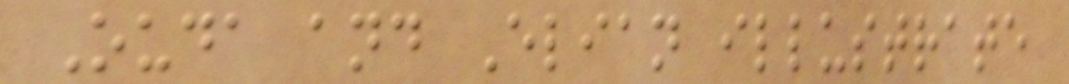Ouda and Elian illustrate
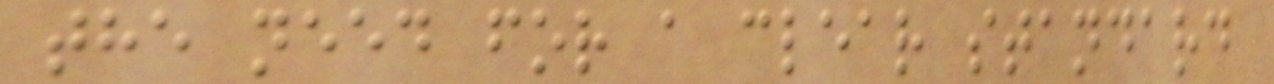the need for a clear standard
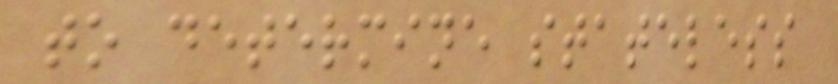to determine stateless
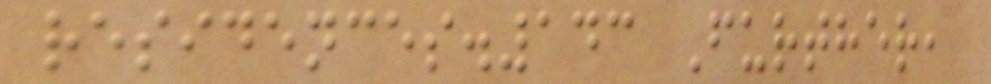residences.143 Further,
